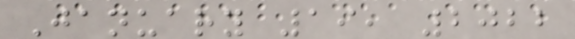January 19, 2022
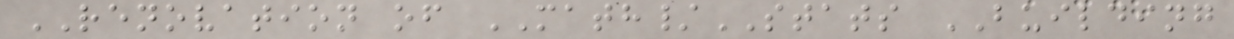RENOVATION of MATH/STATS BUILDING
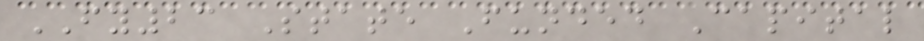FY23 State Funded Capital
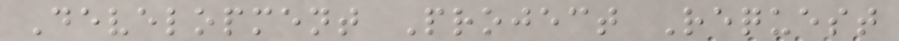Development Project Request
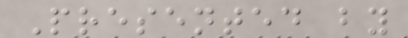Presented by
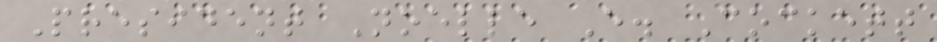President Noelle E. Cockett
